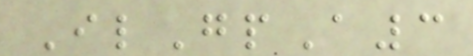IlGpA3
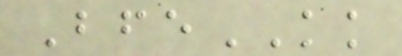BfeKK
